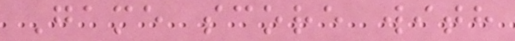Game score with
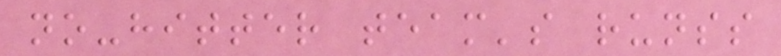no-hitter team's runss
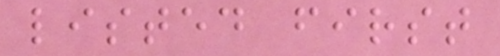listed first
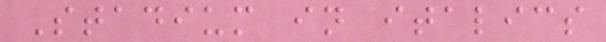Stadium in italics
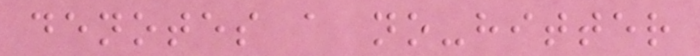denotes a no-hitter
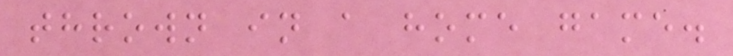thrown in a home game.
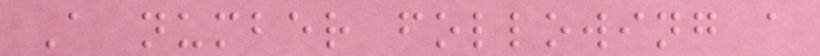A number following a
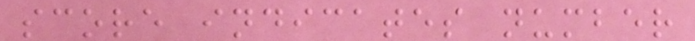score indicates number
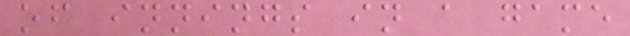of innings in a game
